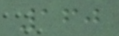160
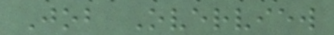Job Overview
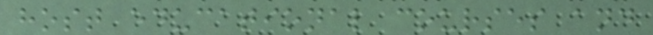host educational courses and
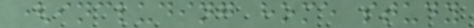(including home study
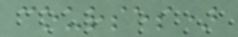courses)
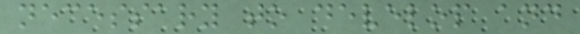necessary to develop and
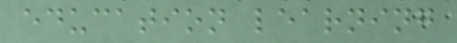education learning
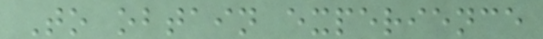To obtain experience
